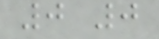0 0
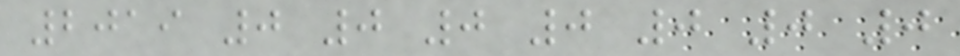2019 0 0 0 0 0 0 0
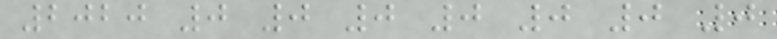2020 0 0 0 0 0 0 0
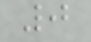0
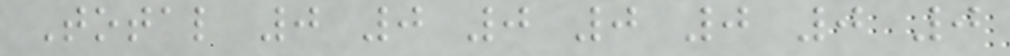Total 0 0 0 0 0 0 0
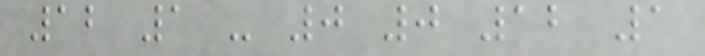12 1 - 0 0 12 1
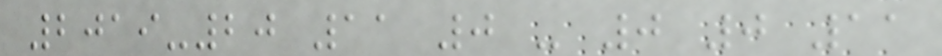2019-20 11 0 - 0 0 11
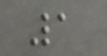1
